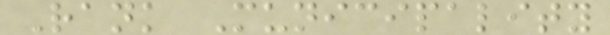Rank Municipality
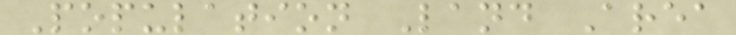Population Land Area
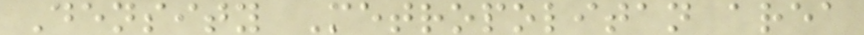Density Metropolitan area
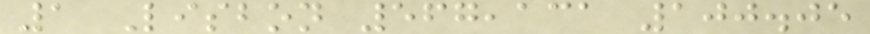1 Lisbon 567,131 100.05
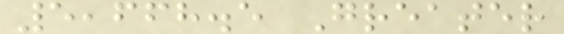5,668.5 Greater
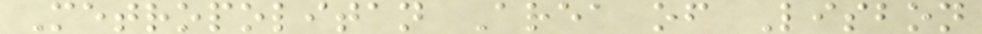Metropolitan Area of Lisbon
